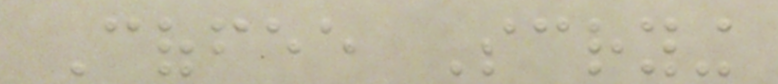Coffee Scrying
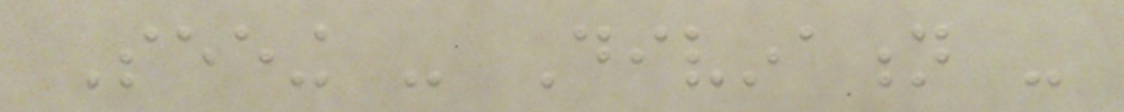Seeing - Divination -
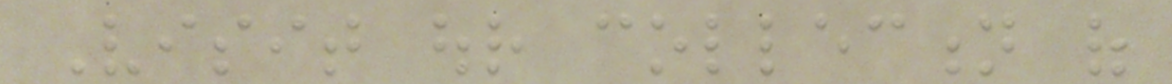Visit our collection of
